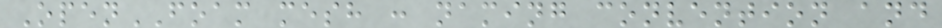OpenFOAM mesh : naming convention and
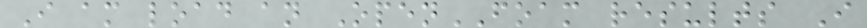I am load an OpenFOAM results I
